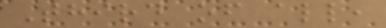Third of all,
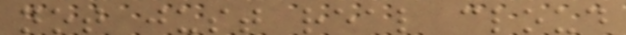not just real cloud
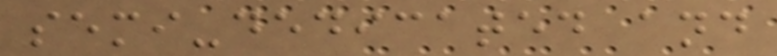semi-dedicated and
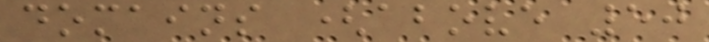domains (above 50
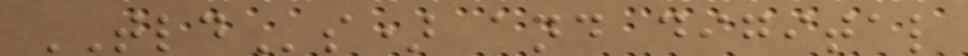TLDs) and digital
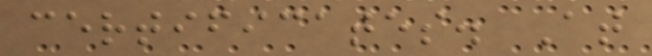certificates. At
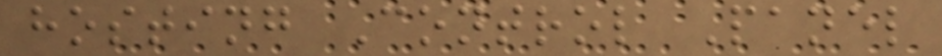hosting Control Panel
